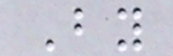By
